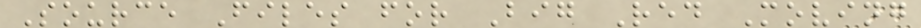Source Files for Big Red Moving
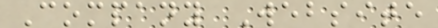Company Website
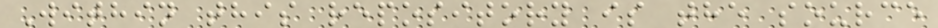Within this repository is the source
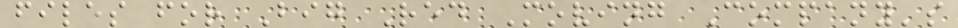files for Big Red Moving Company's
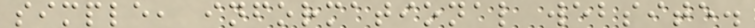simple, informational website.
